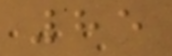85
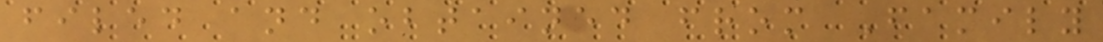filed and obtained from Family
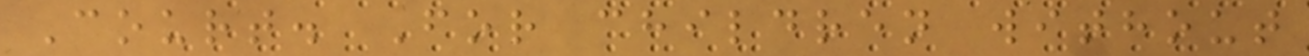Court. For children without
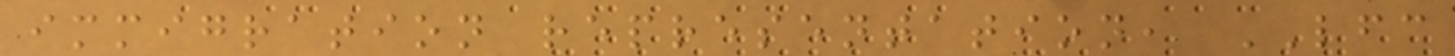immigration representation, LFC
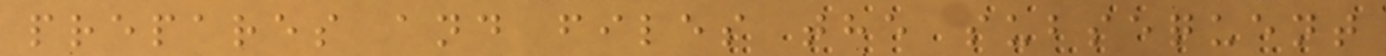prepares and files the subsequent
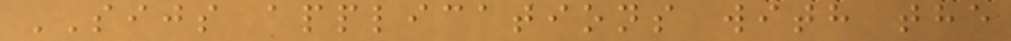SIJS applications with the
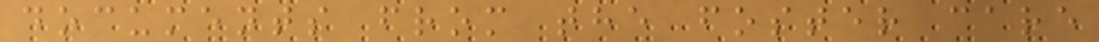documents from the foster care
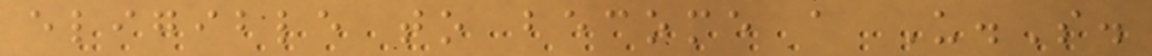eligible to become a U.S.
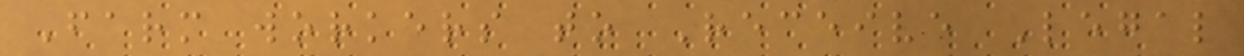Farm workers to Receive Legal
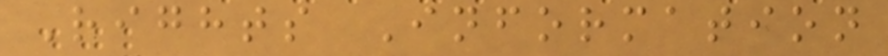Rights Information
